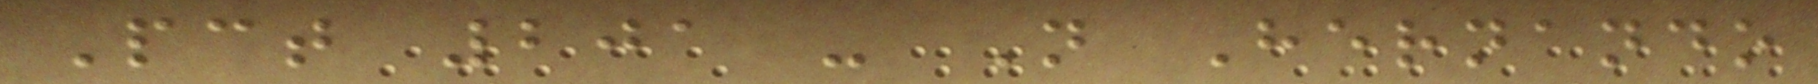Pct 201 - N Hernando
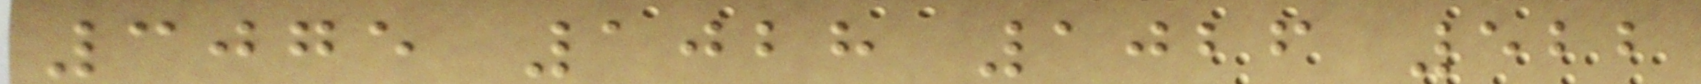3075 1028 1026 522
